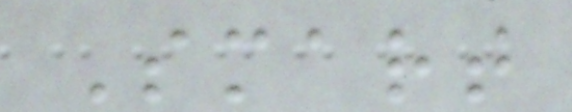Smart
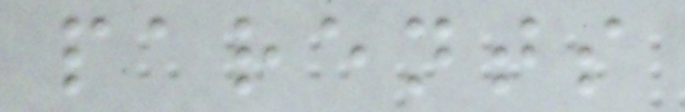parents
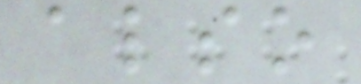also
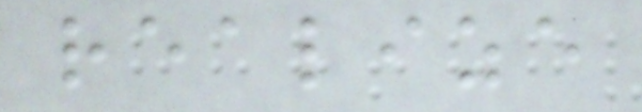realize
